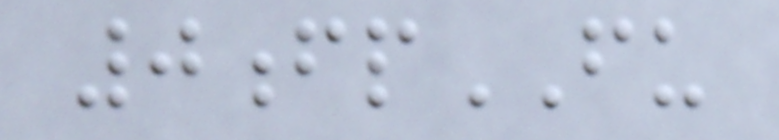0fpFU
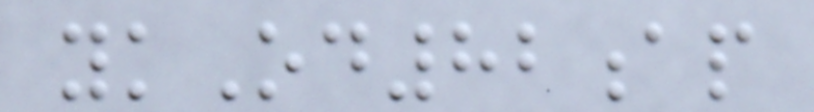ykOd82ap
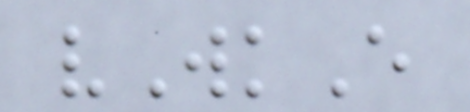vWkE
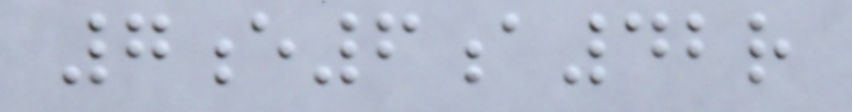7e6a42r
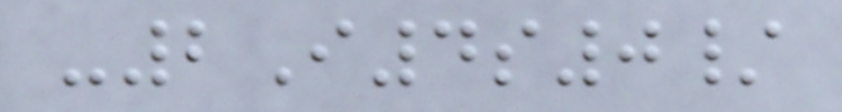-2I4s0/
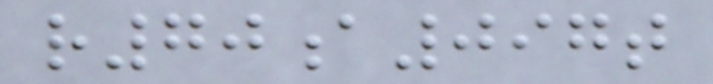r70a097t
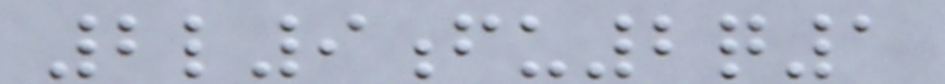2l9fu2q1
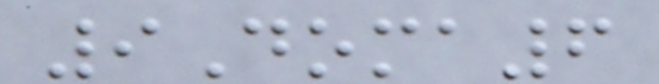9Doma6
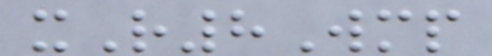xR8Wmp
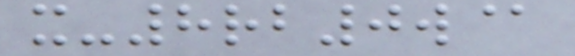x-8rb0w@
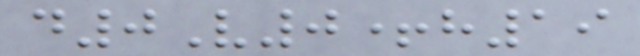d0V0+h19
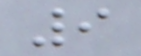9
